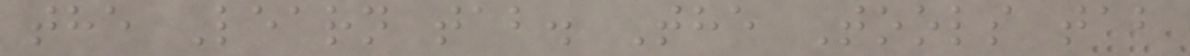the Learn tab. The Tools tab
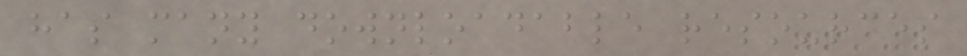has many downloadable resources
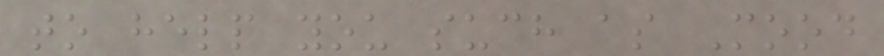to help you such as Mood
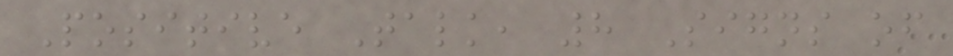Positive Talk, 8 Signs of
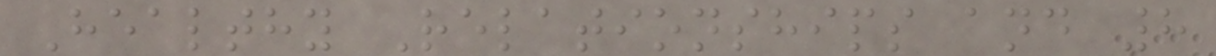Healthy Relationships and 8
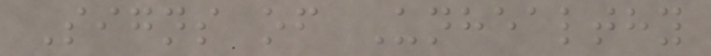Signs of Unhealthy
